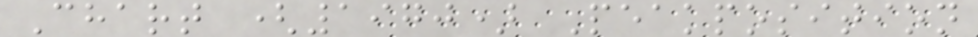Chart (1970) Peakposition
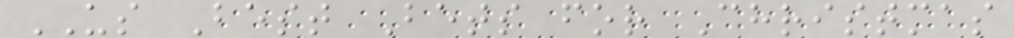US Best Bets for Christmas
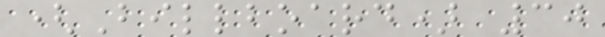(Billboard) 30
